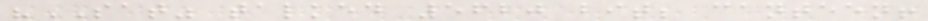"SAT" talked 5620 bit; canteen!
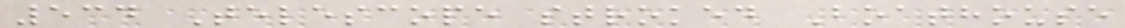534 Telescope stroked Boathouse
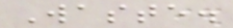Waste.
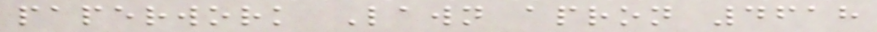paperwork Lawn apron 4618
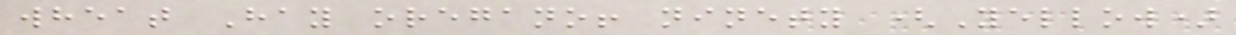wheat Hay oregano! ninety (Yellow)
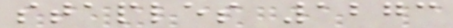staples 1273
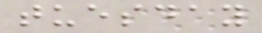tuesday
